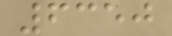6350
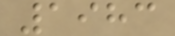1983
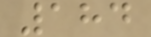184
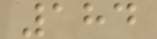184
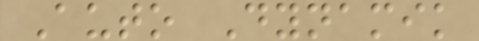Auto Dynamik
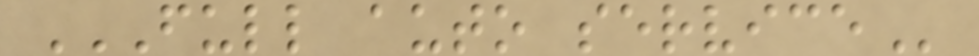FULL AUTO SERVICE
